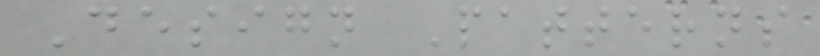Design Patterns
